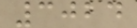3024
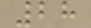28
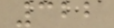322
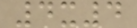4x4
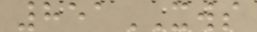851XWS
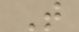T
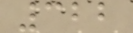322
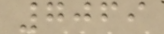7069
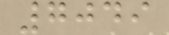7049
